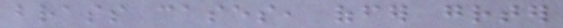brass cases, offer greater
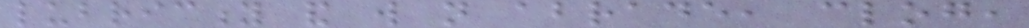lubricity and will not abrade, clog,
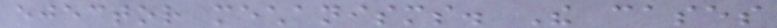ejector mechanisms. The cases
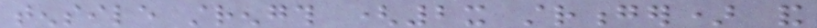tensile strength (2x stronger) and
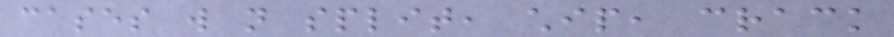cases will not split, chip, crack
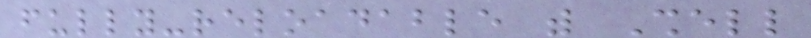fully-reloadable with Shell
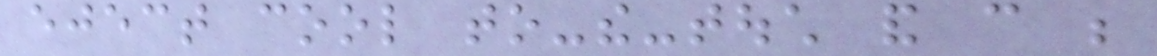eject cool to-the-touch and can be
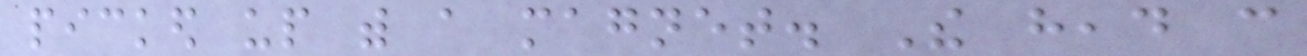picked up with a magnet. The head can
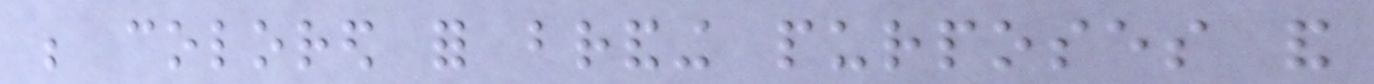be colored for branding purposes and
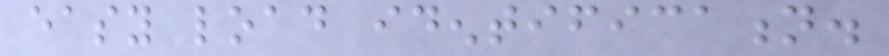easy load identification.
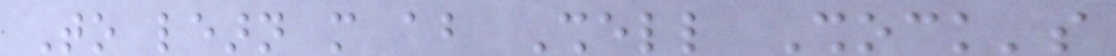To learn more about Shell Shock's
